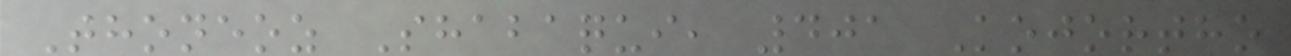Thoneoz Shabaqui, 401 Kojortho
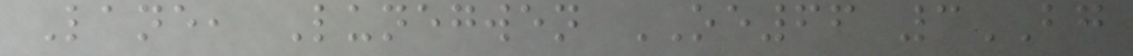Lane, Lunegwen OE66 3BG
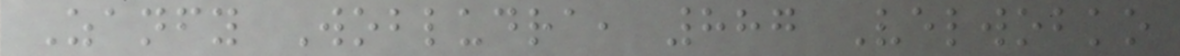Zanfy Wobludra, 887 Velwobko
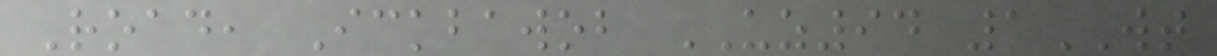Road, Ickbawob UZ94 1WT
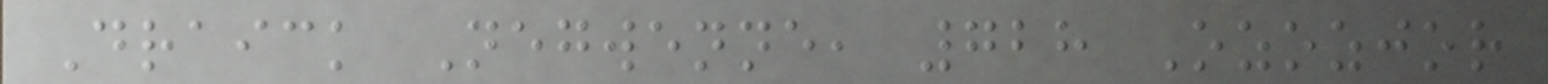Draick Negwenne, 728 Ozozjor
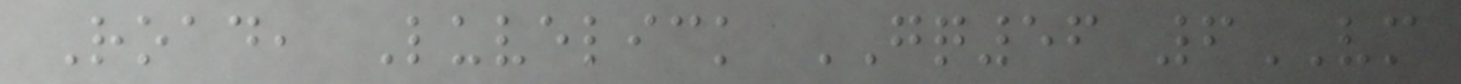Road, Luvelick GQ56 6VM
